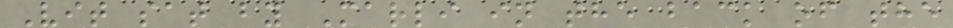Vit sat by Marli in the back of the
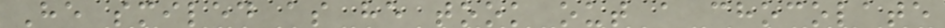He smiled as he took out a chocolate
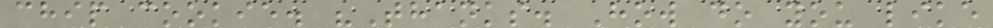chip cookie. "Thanks. How do you like
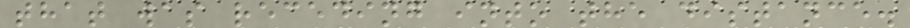that was receding into the distance.
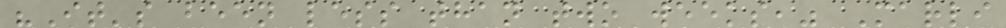"It's been less than two weeks," Marli
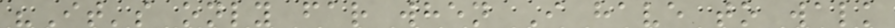"It's only far when I have to walk
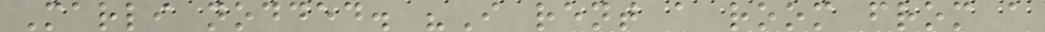Marli nodded. "I rent a room from a
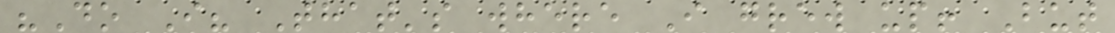"Do I? That's where I grew up! But
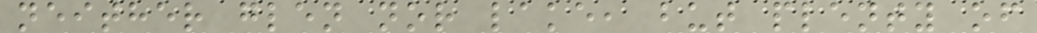neither glen nor lake, but plenty of
